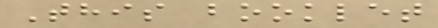This booklet
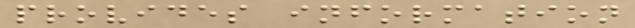provides information
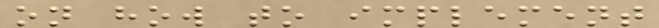on how to implement
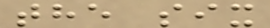the six
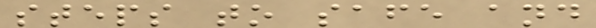steps to safe and
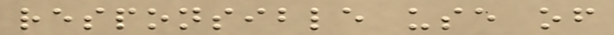responsible use of
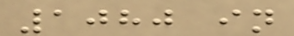1080 in
